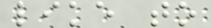like to
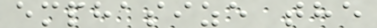emphasize the
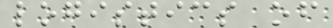logistics of
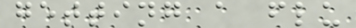getting a flu
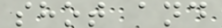shot and
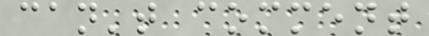can't comment
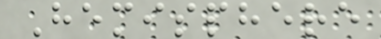Hemisphere
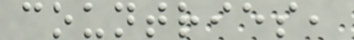countries,
